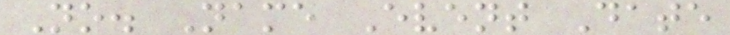No. Name Event Date
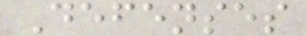Defenses
